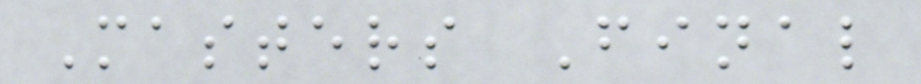Masters Final
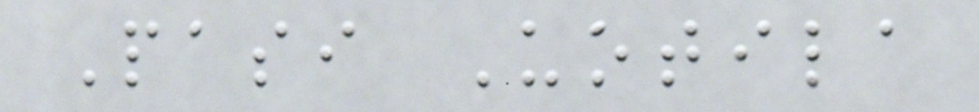Pasi Uotila
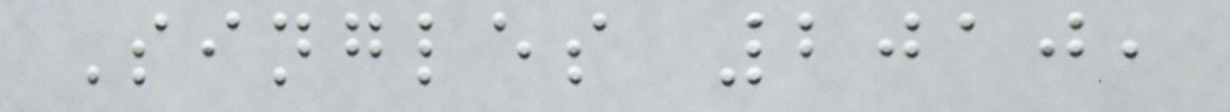Singles 2010,
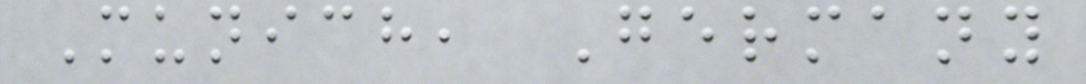Munich, Germany
